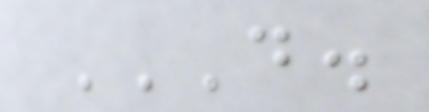D.
